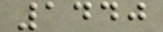1440
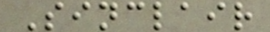Sinclair
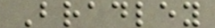Bradley
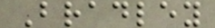Bradley
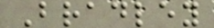Bradley
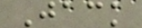Jack
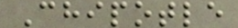Chipotle
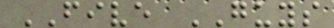FIVE GUYS
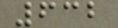632
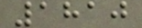1810
